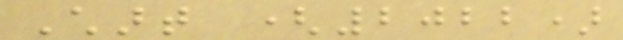Chart (2022)
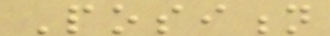Position
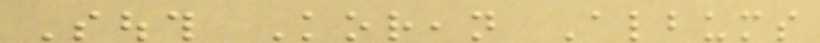South Korean Albums
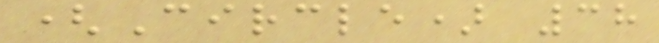(Circle) 38
